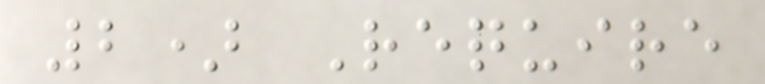2) Require
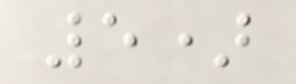5)
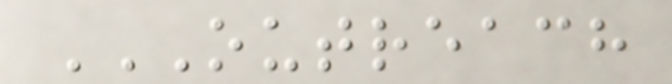OUTREACH
